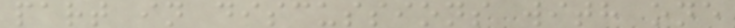part in discussions with one
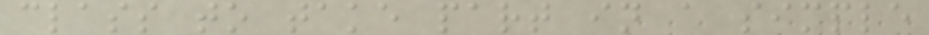class to take part in a simple
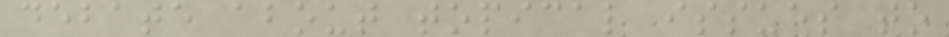debate about topical issues to
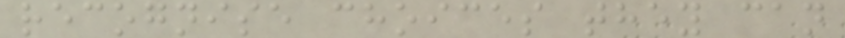recognise choices they can
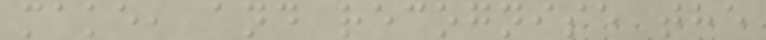make, and recognise the
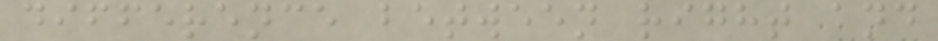difference between right and
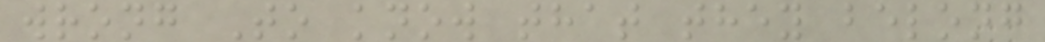wrong To know that they belong
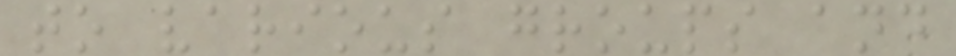to various groups and
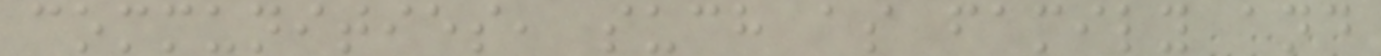communities, such as family and
